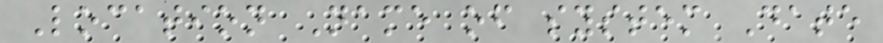Location Name of system Date
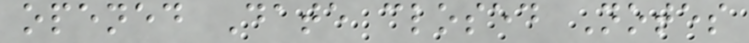opened Date closed Notes
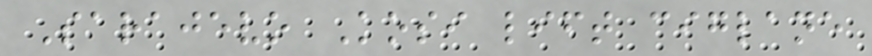Sarajevo Kosi lift ciglane
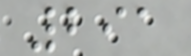291
